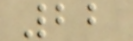22
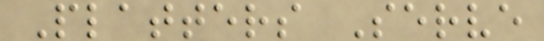Platters Serve
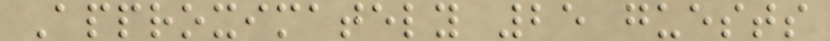Approximately 25 guests
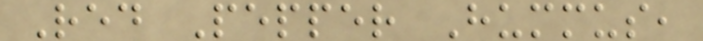Red Pepper Hummus,
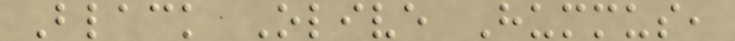Black Olive Hummus,
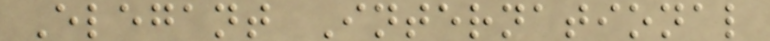Elegant International
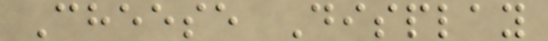Cheese Display
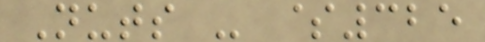Nuts - $325
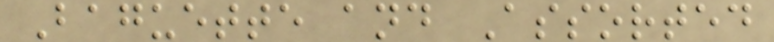Baguette and Assorted
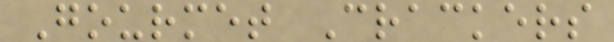Gourmet Crackers
